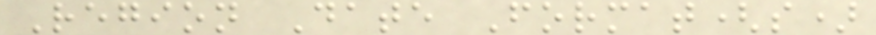Region Date Format(s)
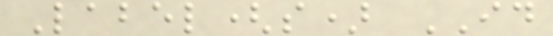Label(s) ID
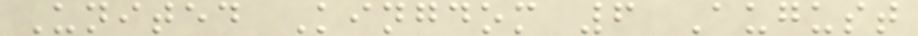United Kingdom 6 August
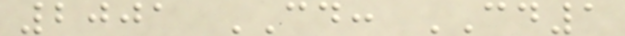2001 CD: CD1
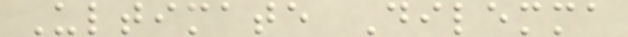Ultimate Dilemma
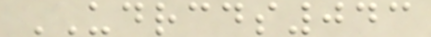UDRCDS043
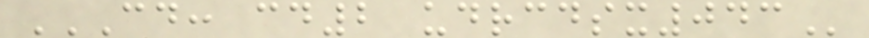CD: CD2 UDRCDSX043
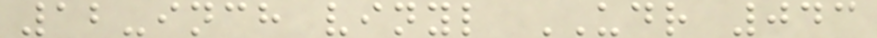12-inch vinyl UDR 043
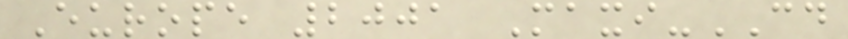Europe 2001 Maxi-CD
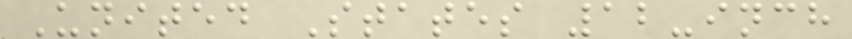United States 12-inch
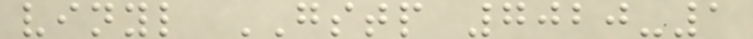vinyl GSTP 7020-1
